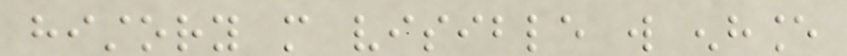history more visible will enhance
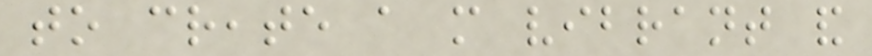to create a more vibrant and
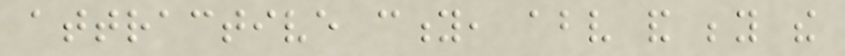attractive city, above and beyond the
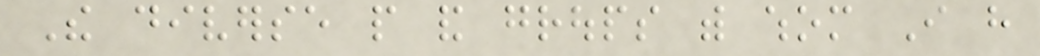The diverse people and groups with whom I have
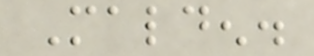Malden.
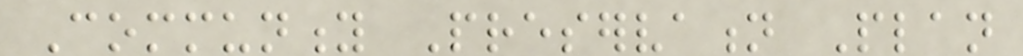Community Preservation Plan
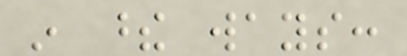in these ways:
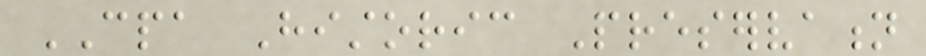CPA Historic Preservation
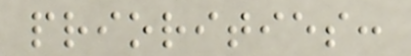priorities:
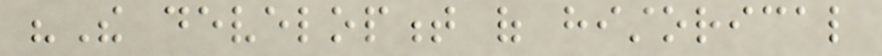"The development of historical
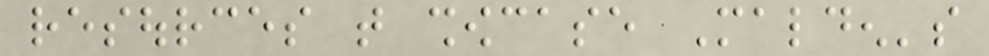resources that showcase Malden's
